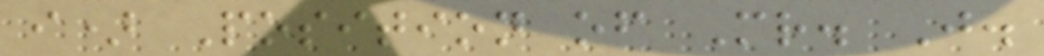i) Position of Mr. J.
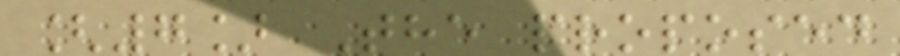[7] The proposed
